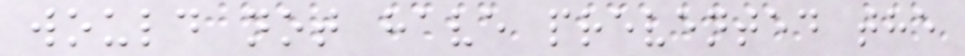would not have prevented the
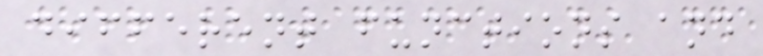different functions and
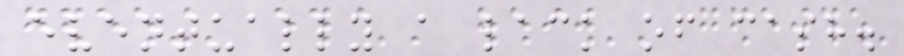eventually a lack of cash.
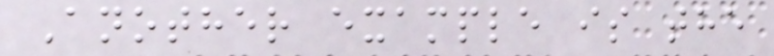Another example is the
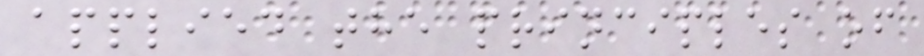applied the principles of
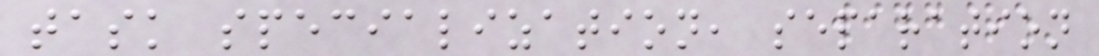task specialization, separation
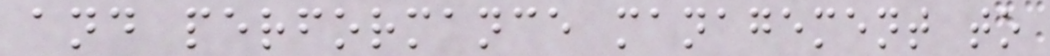and performance management to
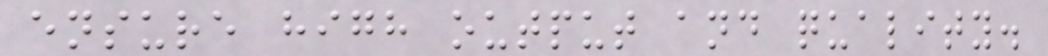ensure high output and quality.
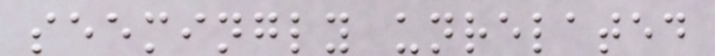seemingly unrelated
